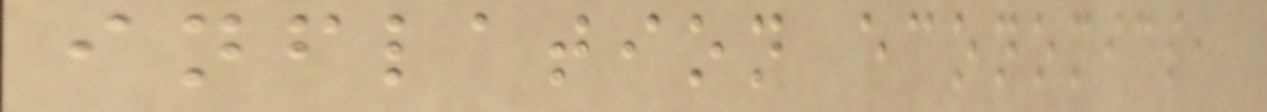inflation economics,
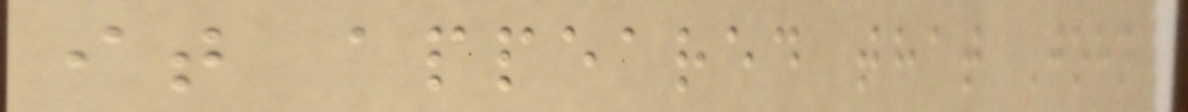it appeared that John
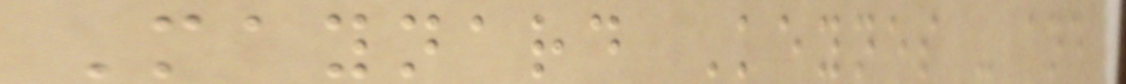Maynard Keynes - and
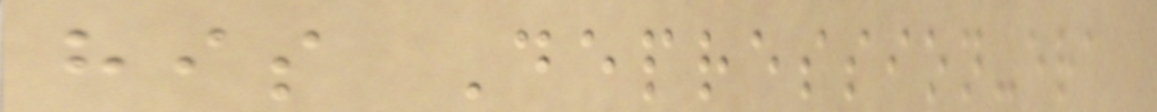his Depression-era
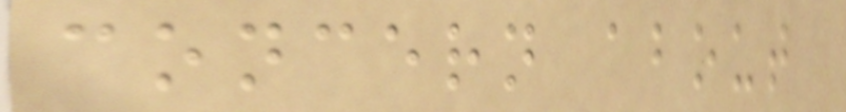concern about
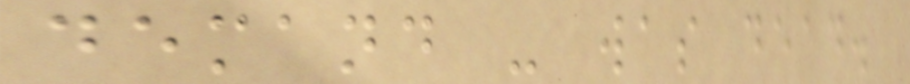demand - was dead.
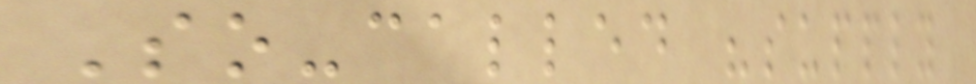So-called "supply
